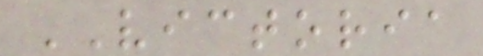VICTORIA
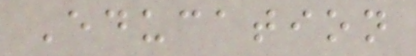Education
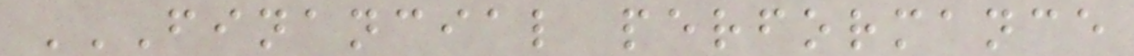FINANCIAL PERFORMANCE
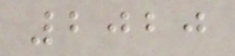2020
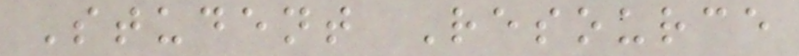Student Resource
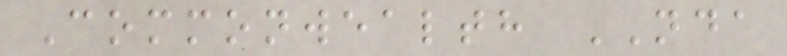Commonwealth NDA
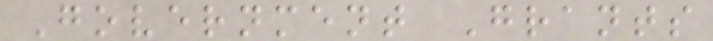Government Grants
